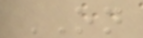ON
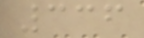336
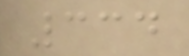334
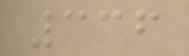336
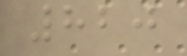820
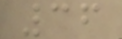36
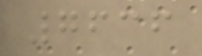7636
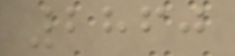2860
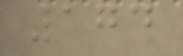174
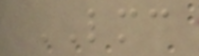LMC
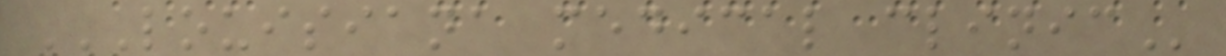LOUISIANA MEDICAL CLINIC
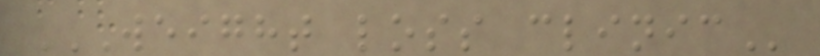WEIGHT LOSS CLINIC
